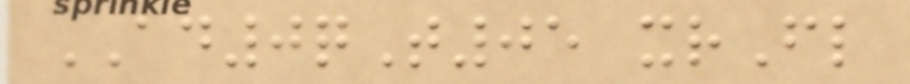AD0qT05 xrFl
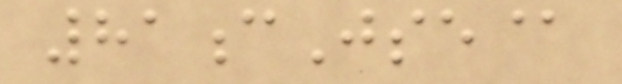81cJse@
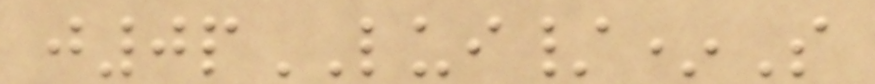j0pLUI/*S
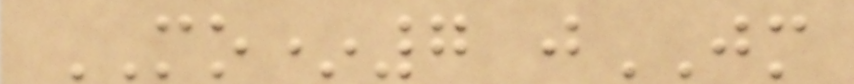MO*7 jJM
